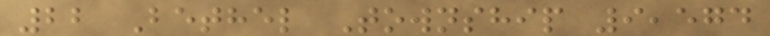22 Bethel Township 9,574
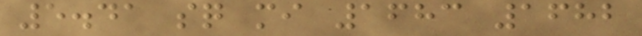5.41 sq mi 1683 1682
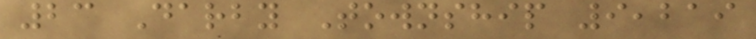23 Darby Township 9,219
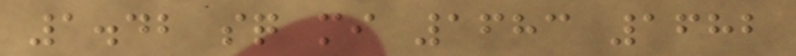1.42 sq mi 1683 1682
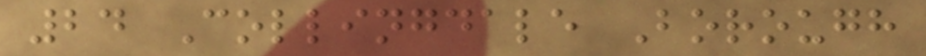24 Collingdale Borough
